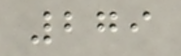279
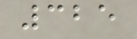325
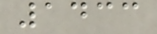1433
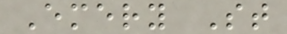Emery St
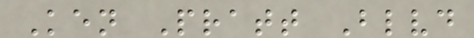Ken Pratt Blvd
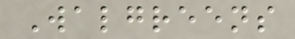Walgreens
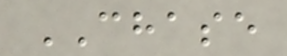CHASE
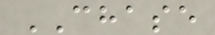CHASE
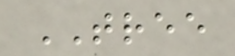TREE
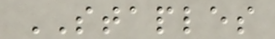STAPLES
